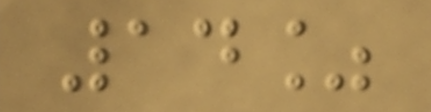14%
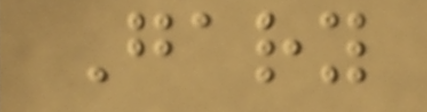Gary
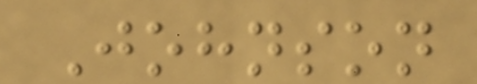Johnson
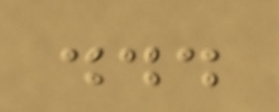...
